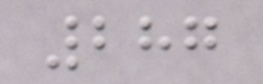287
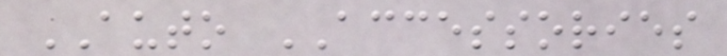AUTO ACCESSORIES
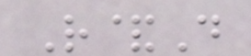R&D
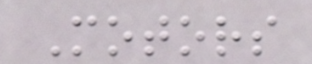Motors
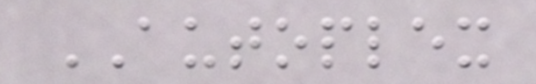AUTOPLEX
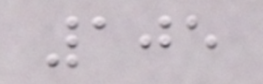105
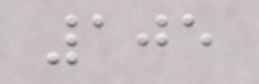105
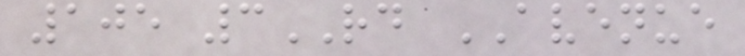105 3RD AVENUE
